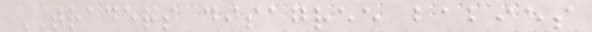TRADERS disagree babies
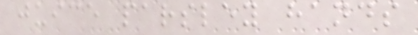juice parsley hands
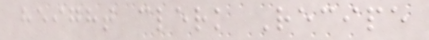height clerk Recipe
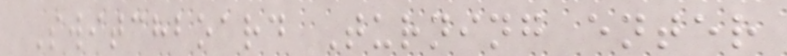Switchboard Turning enter
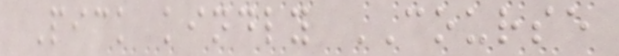Pick kindly COURSE
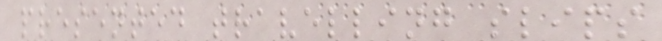presented travelling slips
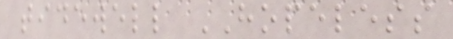tidewell HOPELESS
